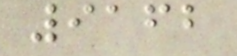9162
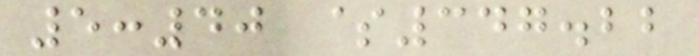5:40 $347.22
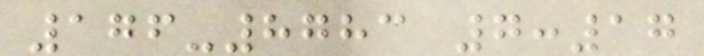176-8783 7:17
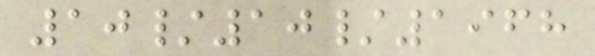10/10/1968
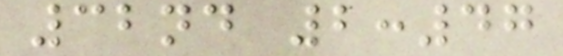32nd 2:47
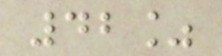42%
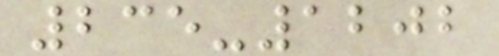235-1202
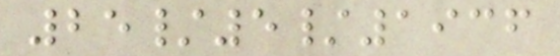25/5/1936
